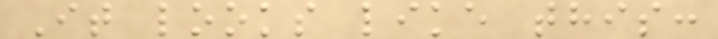It looks like this:
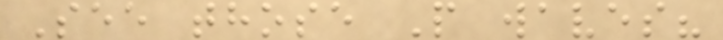See those P waves?
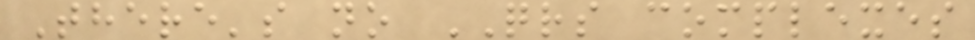There's no QRS complexes
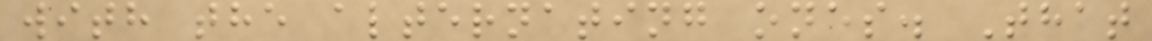with the alternating ones. That
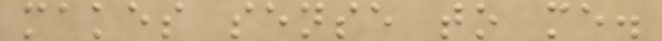makes sense to me.
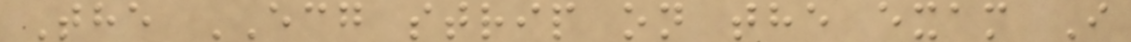The ECG strip on the exam I
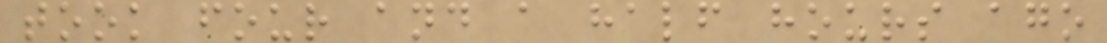took four and a half hours ago
